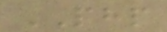PHP
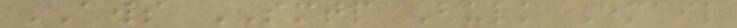AWS SMTP Bulk Email
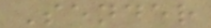Sender
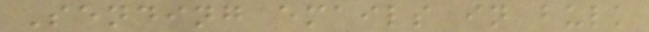Sending emails in bulk
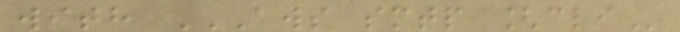with AWS SMTP [CLI
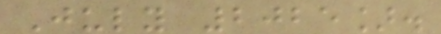July 2025].
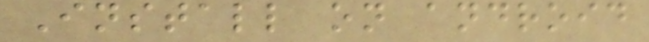Install on android
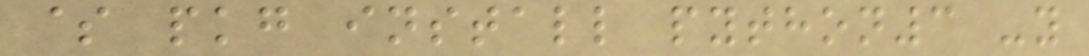$ pkg install python3 -y
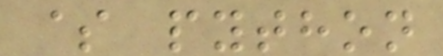$ python
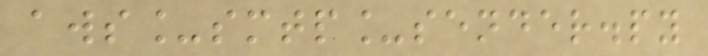aws_smtp_sender.py
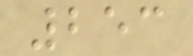253
